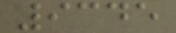9345
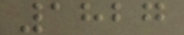1827
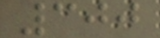300
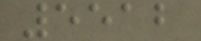5512
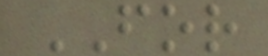FOR
